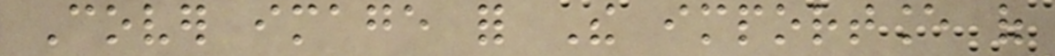Cover image for The importance of
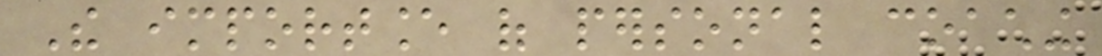The importance of personal coaching
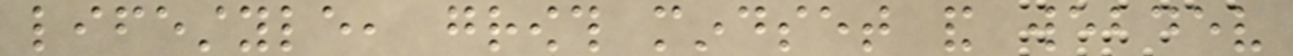lifestyle, growth mindset and webdev
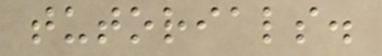tutorials.
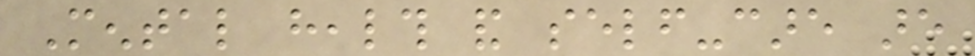Mental health and self-care are
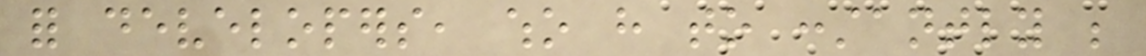for developers, who have to constantly be
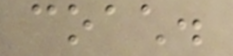coach.
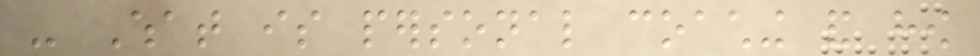- What is personal coaching and how
